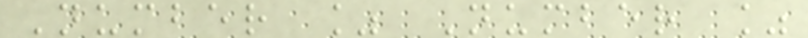Number % Number %
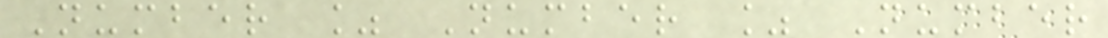Number % Number % Number
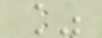%
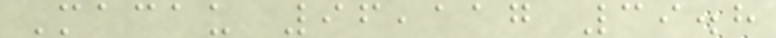Macau 96,117 39.8
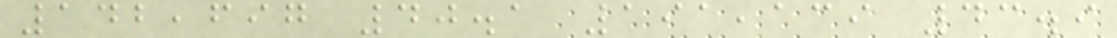142,697 40.1 191,139 43.9
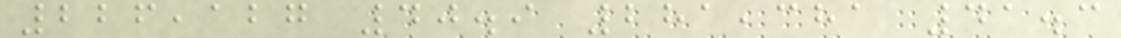226,127 40.9 281,381 41.3
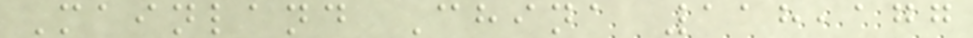Mainland China 118,177
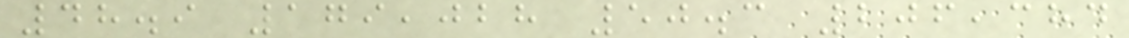48.9 179,028 50.3 206,384
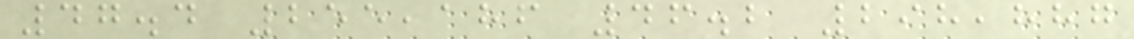47.4 255,186 46.2 298,887
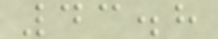43.8
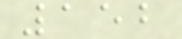152
